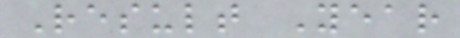Result Year
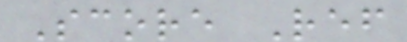Score Ref
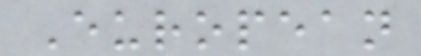European
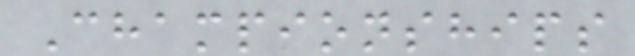Championships
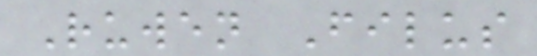Ruwen Filus
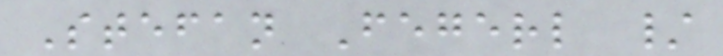Stefan Fegerl /
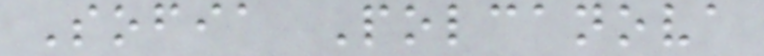Sofia Polcanova
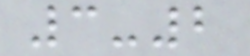3-2
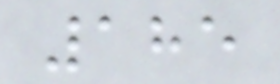185
